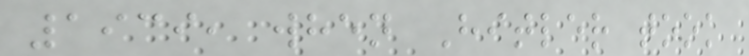1939, when Hitler took
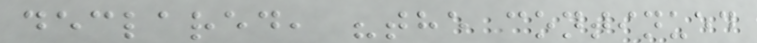declared, "the continued
